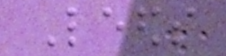Leeds
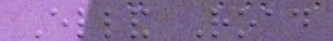Elland Road
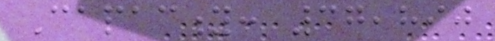Capacity: 37,890
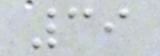39
